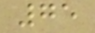75
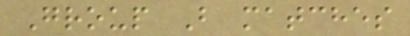Group B matches
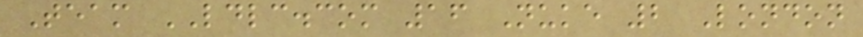Team LDLC.com 16 Nuke 2 London
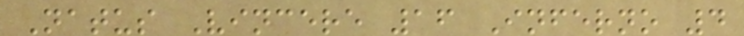Natus Vincere 16 Inferno 4
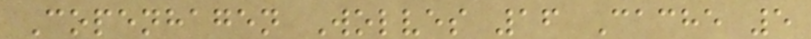Copenhagen Wolves 16 Cache 5
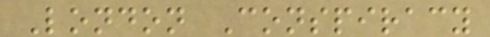London Conspiracy
